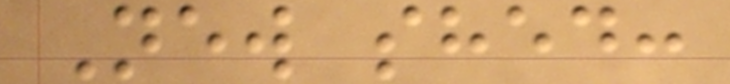New shed:
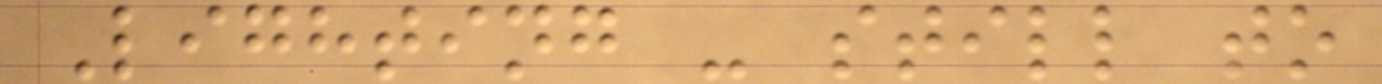Lighting - still to
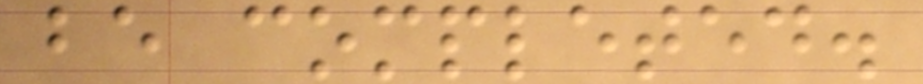be completed.
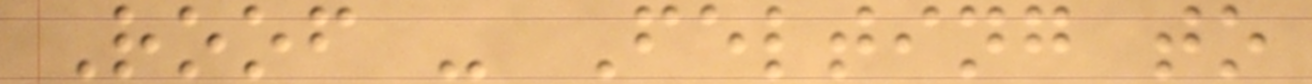Roof - Felting to
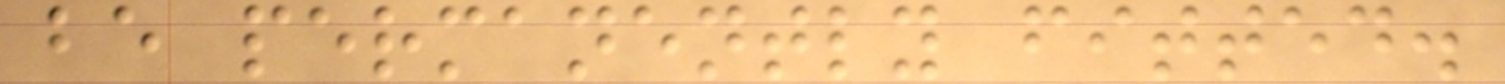be permanently fitted.
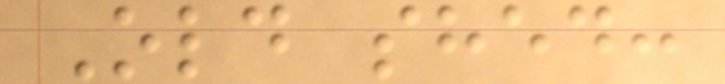Old shed:
